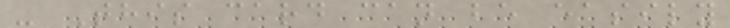- This card can be easily
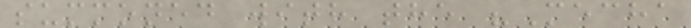summoned with the "Mecha
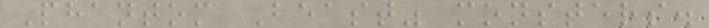Phantom Beast" monsters.
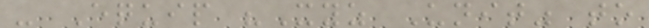- Equip "Xyz Unit" to
